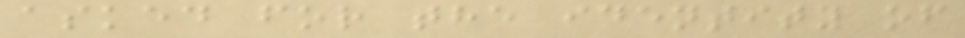asked for the identity of
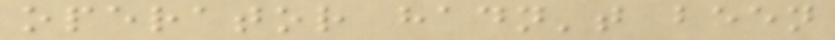operator hadn't been
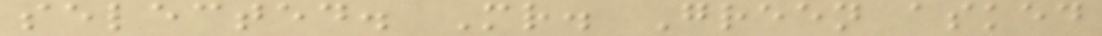selected. Mr. Green asked
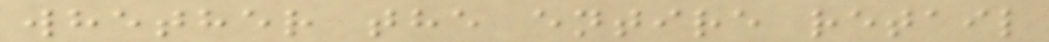whether the entire retail
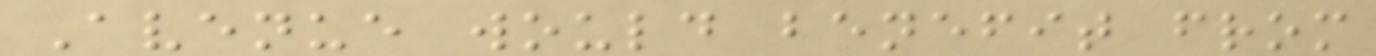Avenue would benefit from
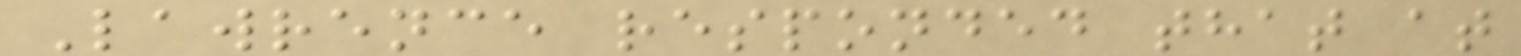Lawrence responded that at
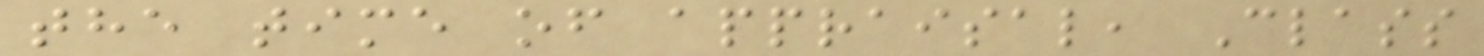the time of appraisal, Class
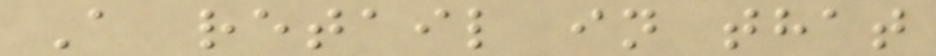A retail in that
